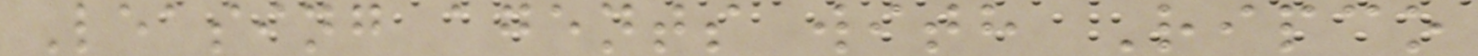Leasing agents with Ripco
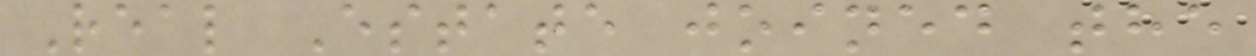Real Estate joined the
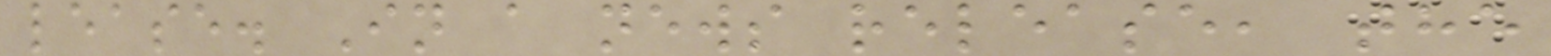lease. In a news release, the
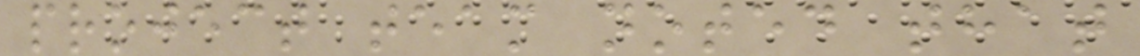project team noted that
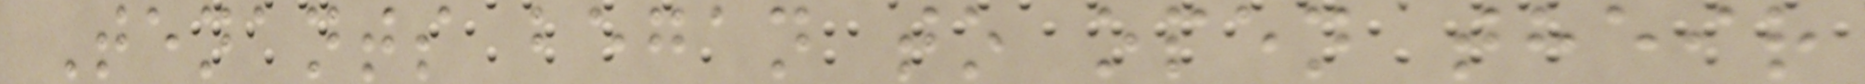Tenants began to open their
